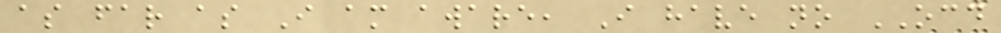as far as I am aware, I have no OCD
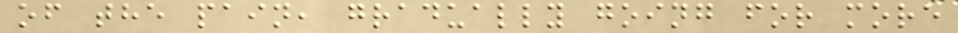of the pain, gradually going for more
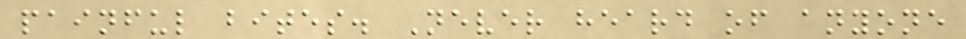painful bites. Never heard of anyone
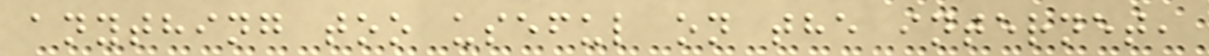anything too useful on the internet,
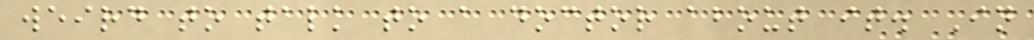weird to talk to a doctor about it. In
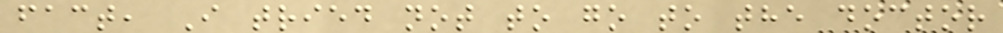fact, I tried not to go to the doctor
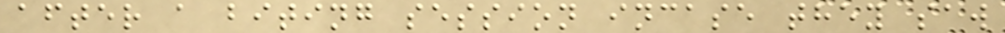after a biting session incase they saw
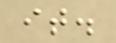it.
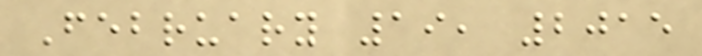February 19, 2015
